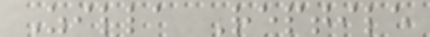Zilla Reptile
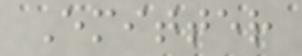Emitter
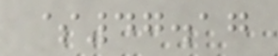$47.17
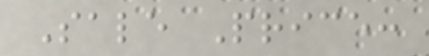Sale Price:
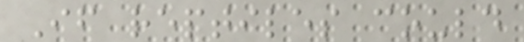If reptiles could
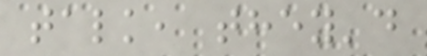talk, they'd
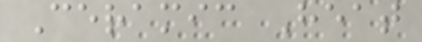Ceramic Heat
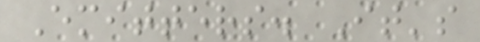Emitters. It's
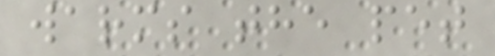warms the pet
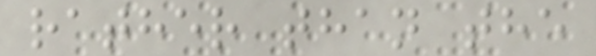rather than the
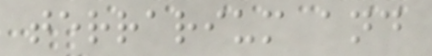terrarium and
